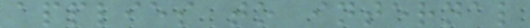applies to internal
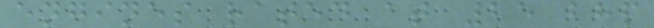engines rated at 25 bhp
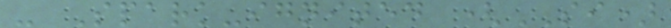- Spark-ignited (SI)
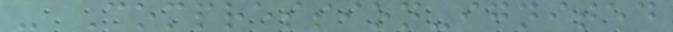- Compression-ignited
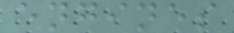engines
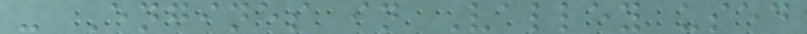- Engines in Valley used
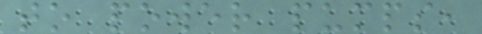to power pumps,
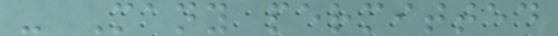- Many permitted
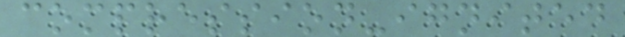compression-ignited
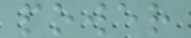power
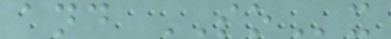and SOx
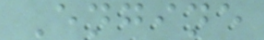Engine
